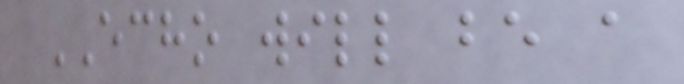ECHO will be a
